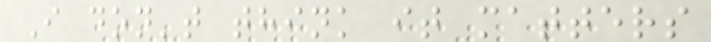I don't think it matters
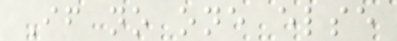If no one else
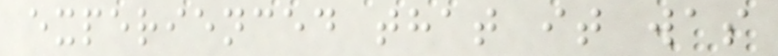experienced that it was
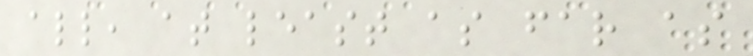all, at least as far as
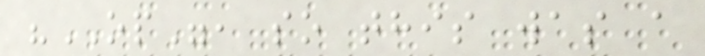"OP", so this was a
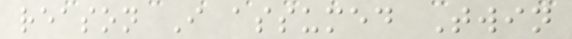reason I assumed Twin
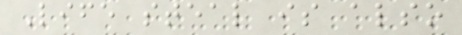Life steal is also
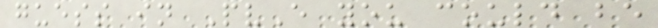guess in PvE you could be
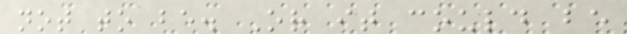not to be. Or it could be
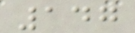147
